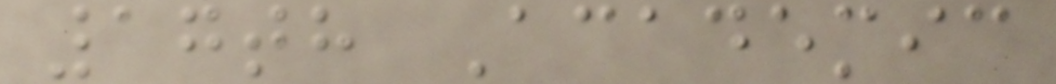17th Academic
